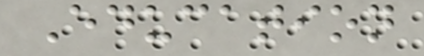Education
